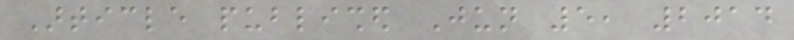Article published Jun 5, 2014
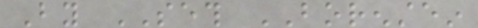By SETH BORENSTEIN
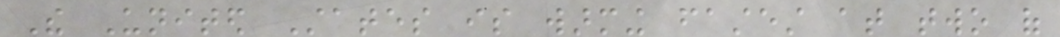The United States is warming fastest at two of
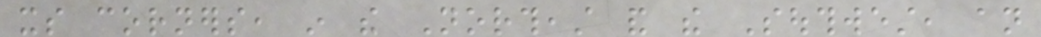its corners, in the Northeast and the Southwest, an
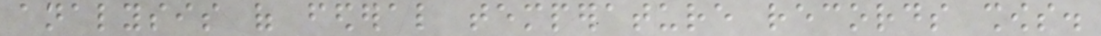analysis of federal temperature records shows.
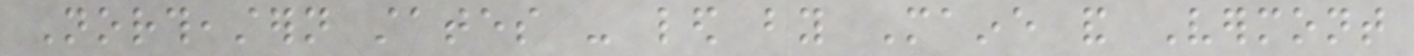Northeastern states - led by Maine and Vermont
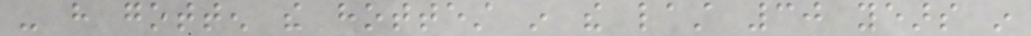- have gotten the hottest in the last 30 years in
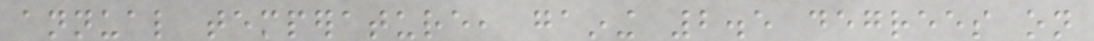annual temperature, gaining 2.5 degrees on
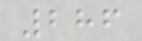286
